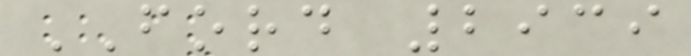FORD 2939
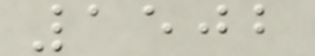1502
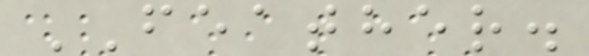FEATHER.
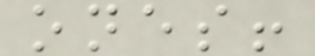ones!
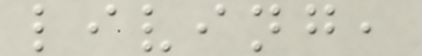living,
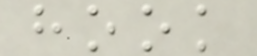hook
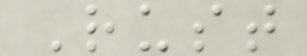Rust
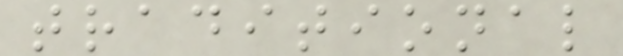traditional
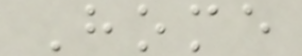Home
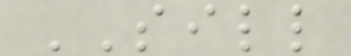SILL
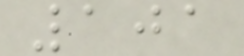101
